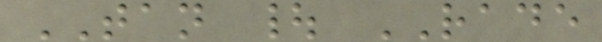TAN | RADE
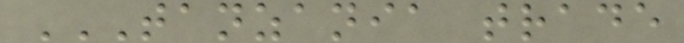TANZANIA TRADE
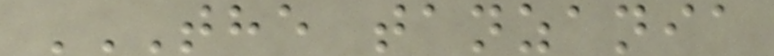THE TANZANIA
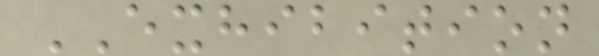EXHIBITION
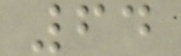64
